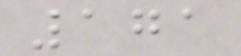171
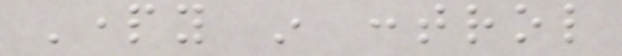Party in control
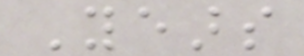Years
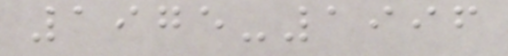1975-1996
